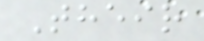Their
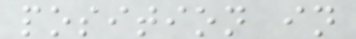position in
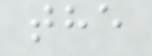the
